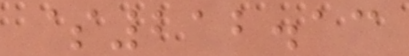$212.13
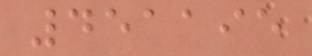451195
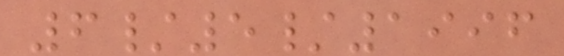6/5/1996
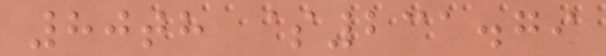80th $231.79
